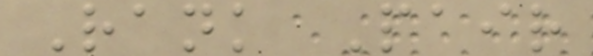Rank Pair
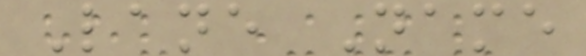Lane Name
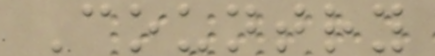Country
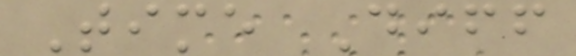Time Diff
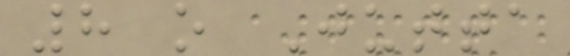8 o Jutta
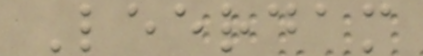Leerdam
